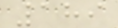189
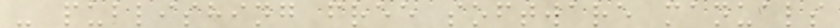- publishing free software manuals
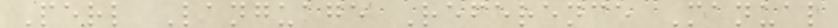Perl Language Reference Manual
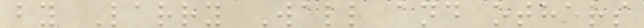by Larry Wall and others
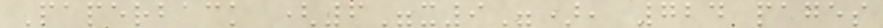Paperback (6"x9"), 724 pages
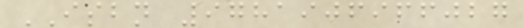ISBN 9781906966027
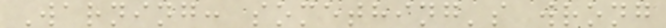Warning: something's wrong
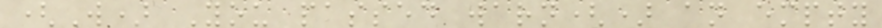(W) You passed warn() an empty
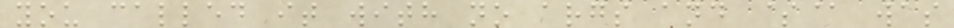you called it with no args and $@ was
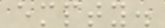empty.
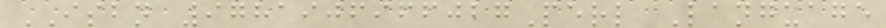ISBN 9781906966027Perl Language
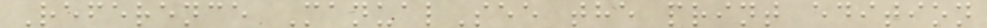Reference ManualSee the print edition
